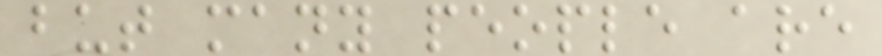but many people are
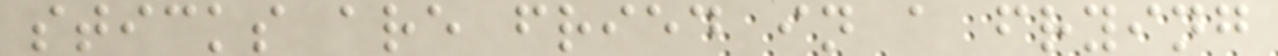sticks are fried in a frying
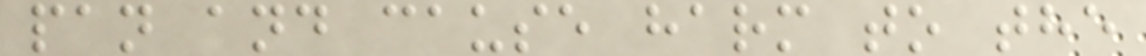pan and cause harm to the
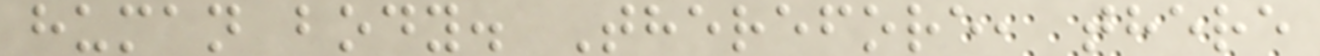human body. Therefore, there
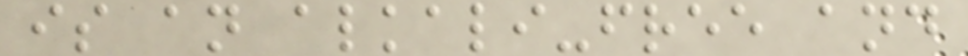is an alkali-free and
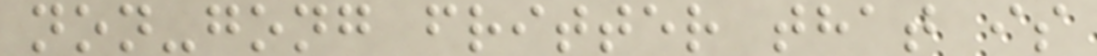non-gong fritter that is
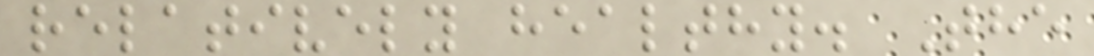relatively healthy. The
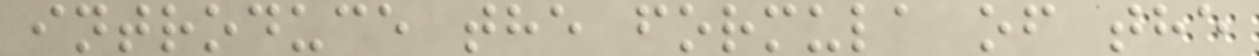introduce the formula of the
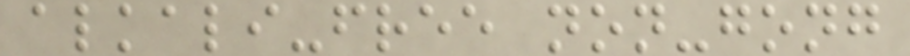alkali-free non-gong
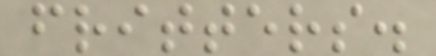fritters.
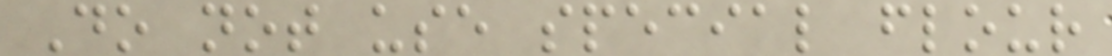Do not use special flour
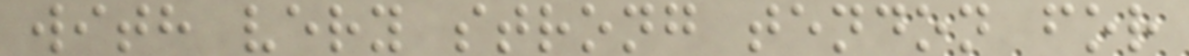with very strong tendon for
